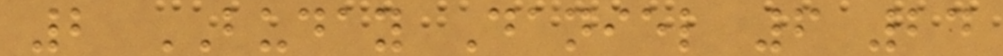2 BUDAY Daniel 6 24
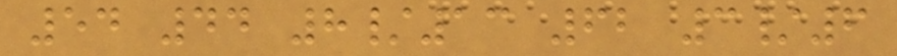54 44 8/13 62 3/6
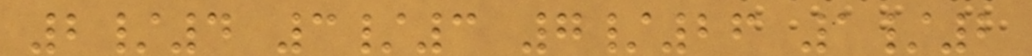2/4 3/3 7/26 1/2
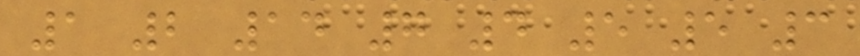1 2 14 7 4 5 5 3
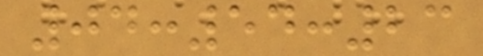04:54:23
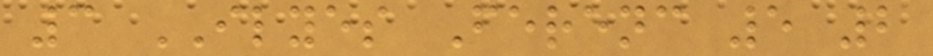3 ILYES Ferenc 5 2
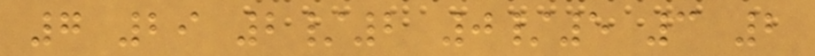7 29 2/2 0/5 3 2
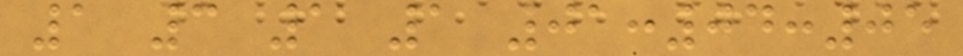1 3 1 1 01:04:05
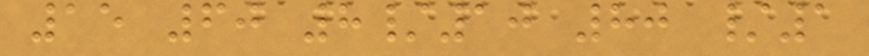15 60 8/10 80 /1
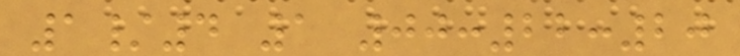1/4 1 00:22:20
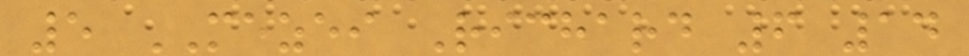5 MEZEI Richard 6 14
